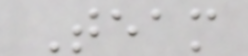Team
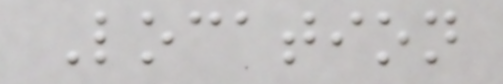Location
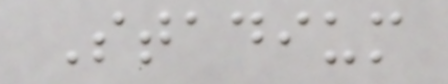Stadium
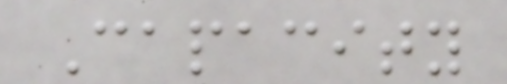Capacity
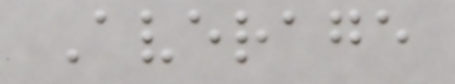Average
